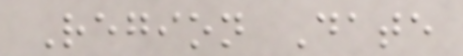Region Date
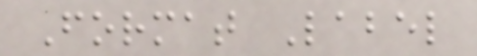Format Label
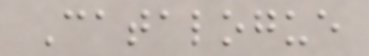Catalogue
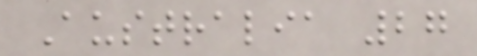Australia 27
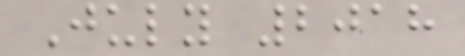July 2018
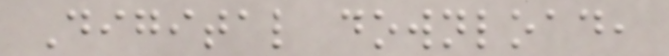Digital download,
